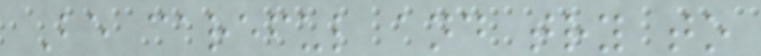Be careful and try to
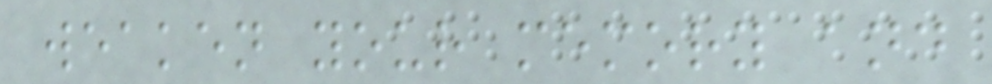weaken your memory and
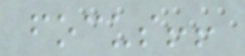focus!!
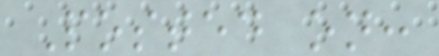Posted on:
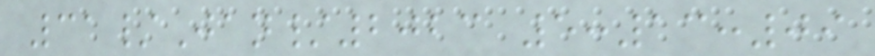31/Jan/2023 5:13:09
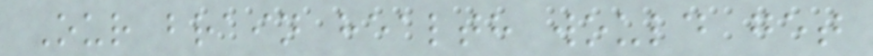Our brain health would get
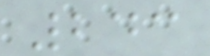243
